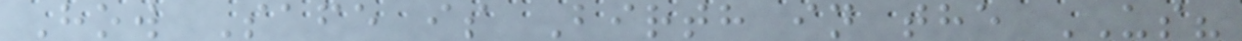How Safe is Birth in the US?
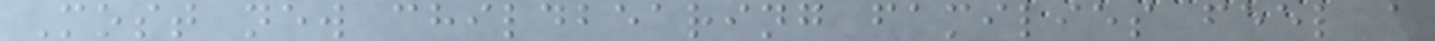Most new childbearing families feel a
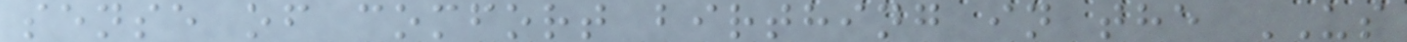sense of comfort birthing in the US
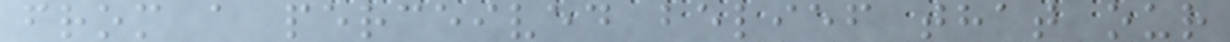from a perceived belief that our
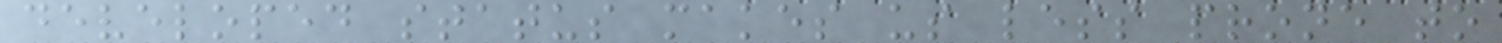developed status makes us less prone to
